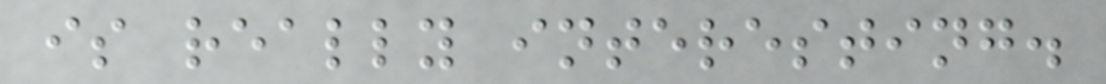is really interesting.
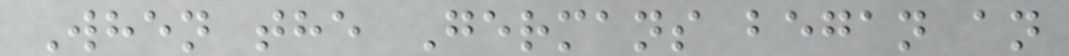When the Germans began an
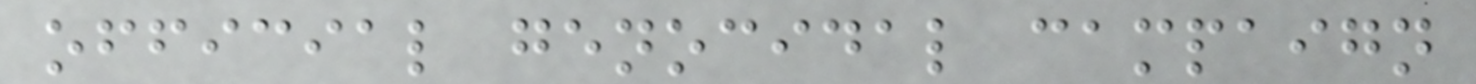official genocidal campaign
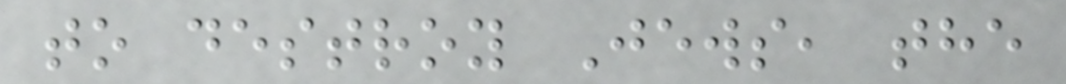to destroy Jews, the
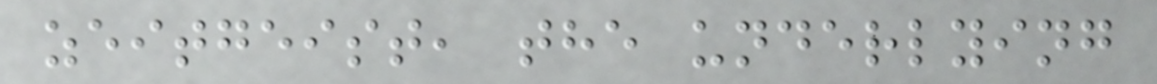zeitgeist, the underlying
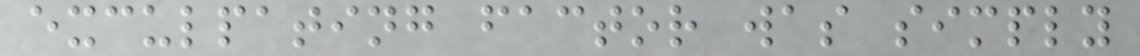exculpating factor was simply
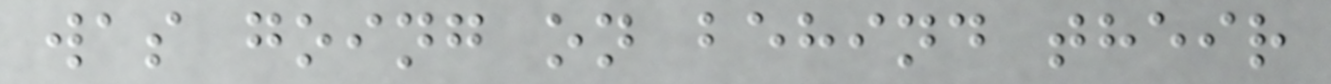was going on behind their
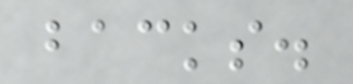backs.
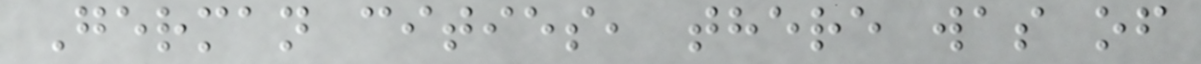German cities, there was of
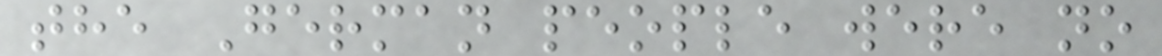the German people were no
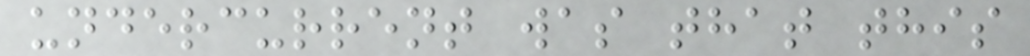undercurrent was that this
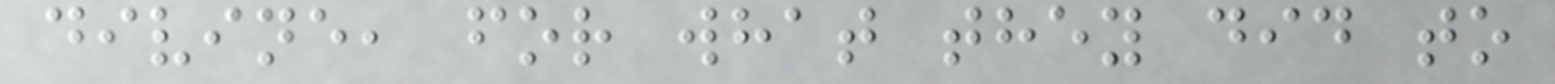divine, for what they did to
